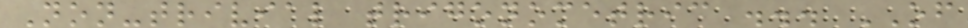Non-trivial trigonometric ... OF
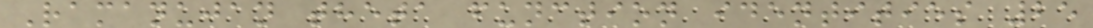Ramanujan theta function identities 25
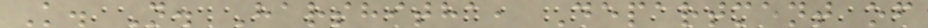K. N. Harshitha, Department of
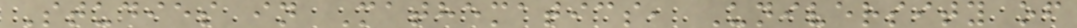Studies in Mathematics, University of
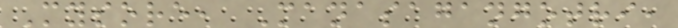Mysore, Manasagangotri,
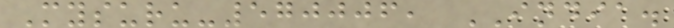Mysuru-570006, INDIA.
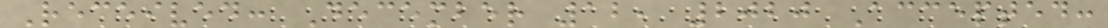Received: December 12, 2020 Accepted:
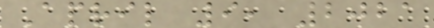April 9, 2021
